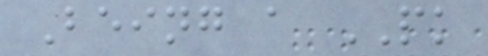Being a PK
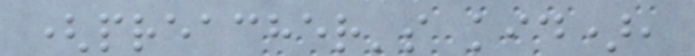(preacher's kid),
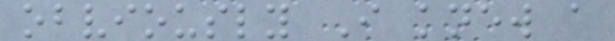obviously I knew a
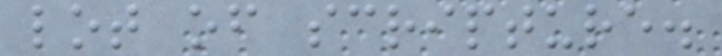lot of scripture.
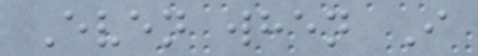Even when I
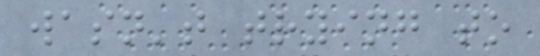wasn't trying to
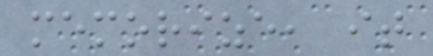memorize, it
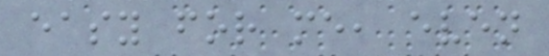easy for me, even
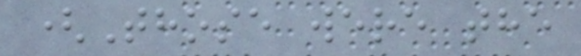(Those were the
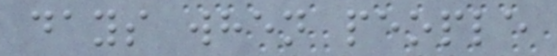days when people
